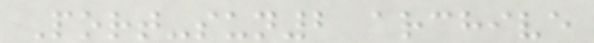Port-sun2 archive
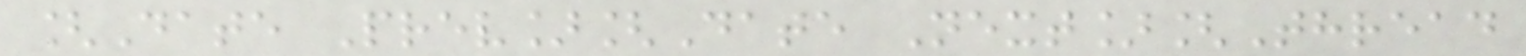[Date Prev][Date Next][Thread
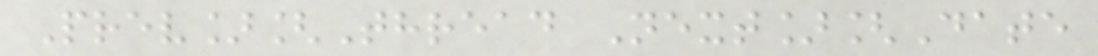Prev][Thread Next][Date
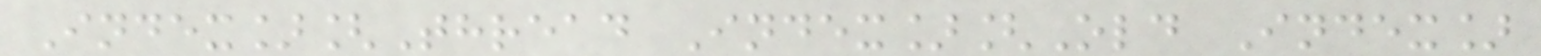Index][Thread Index][Old Index]
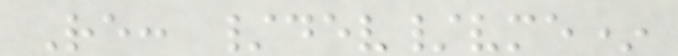Re: /dev/vme*
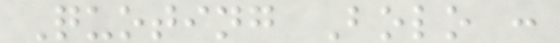Quoting Bolo :
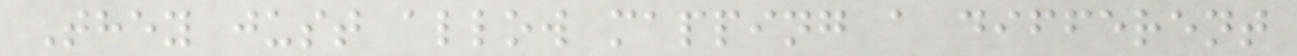They just allow mapping a different
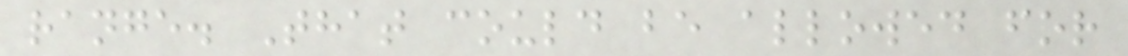range. That could be allowed for
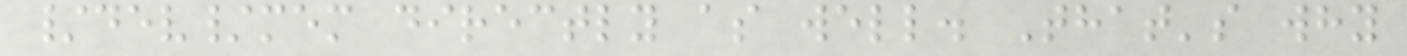/dev/mem directly as well. That's why
